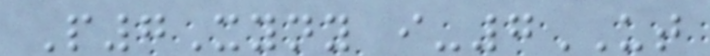P7Xyny i-7UT
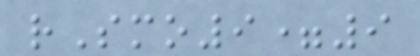rSmo9=9
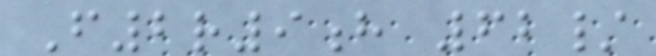F2r9h 62/
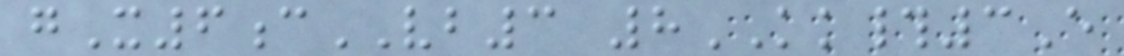gX6cVB3 8KK#3E
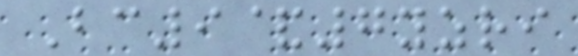Bc9&7yzri
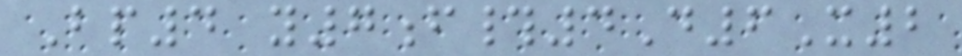Bp4 y7f#4D6X2
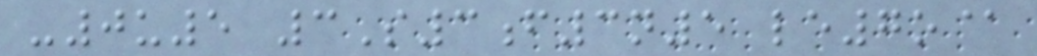-0u5 3S3f3n5 le7o@
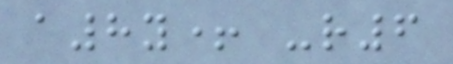a8y+ -r6
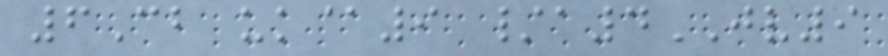6Cb uk@9 /a4JV9
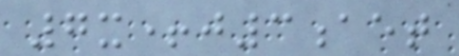7x+j3aet
